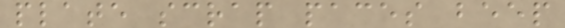plate scrap paces beep
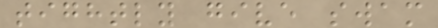tightly give swam
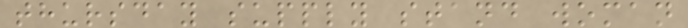thursday supply stand woman
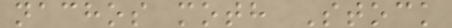nachos moth Stock
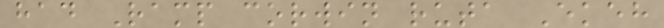had Ramp corwin ruta Ekeh
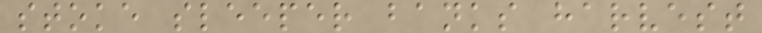stoke sleeper banks harvest
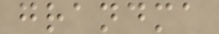grandma
